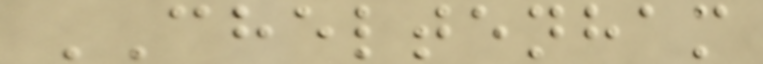CHELTENHAM
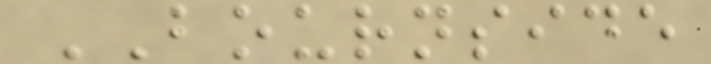BOURNSIDE
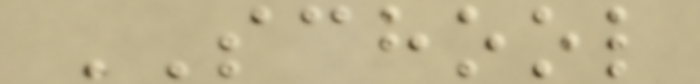SCHOOL
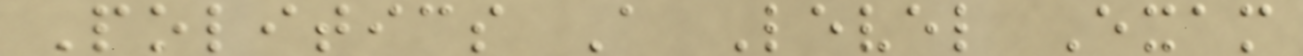Politics A Level Exam
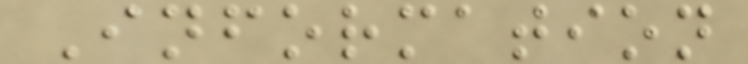Information
